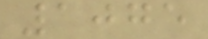1075
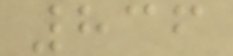836
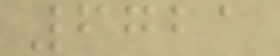6721
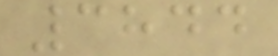3844
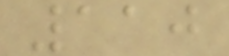110
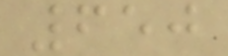650
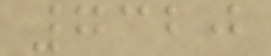7320
